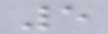5
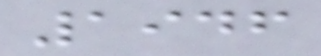1946
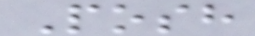Posh
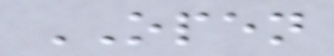OPEN
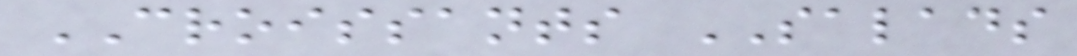CROISSANTS SALADS
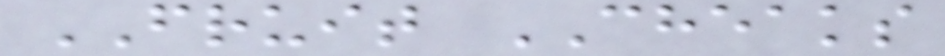FRUIT CHEAKS
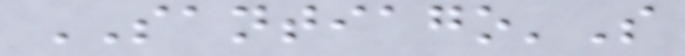SANTIAGO'S
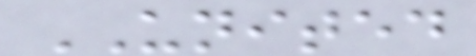UNITED
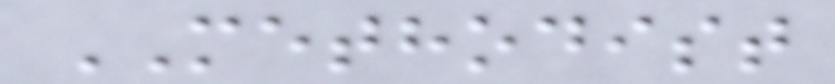METHODIST
